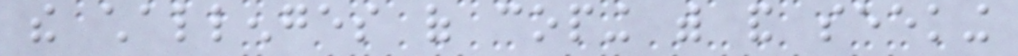the challenges of coping with and seeking
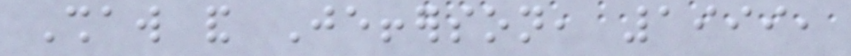Shaw and Jefferson, 1999,
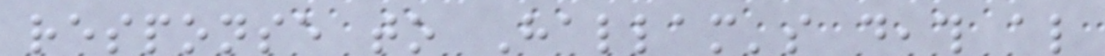response to Hallam's death also
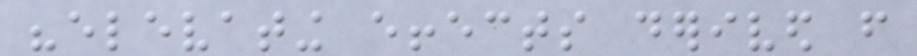"elevating effects derived from
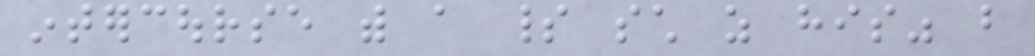intercourse with a spirit such as his" but
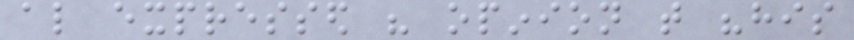also expressed his opinion that "his
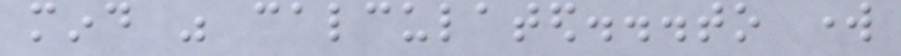mind was calculated...to work
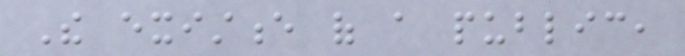The existence of a public,
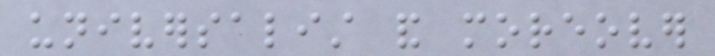universalist and moreover
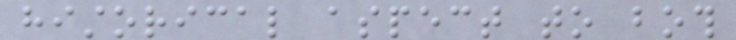historical aspect to both
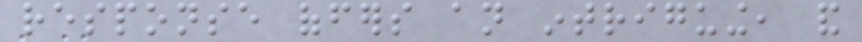response offers an intriguing, and
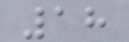18
